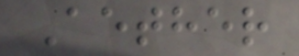Aether
